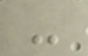-
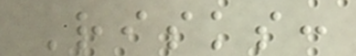Risks:
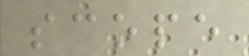scope
